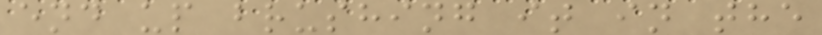end up brushing it in the
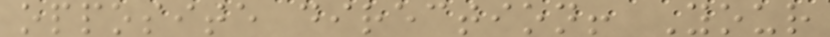opposite direction! Your
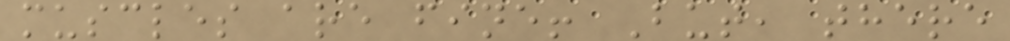muscles are fine! But, there
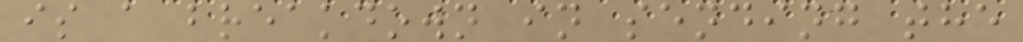is a breakdown in sending the
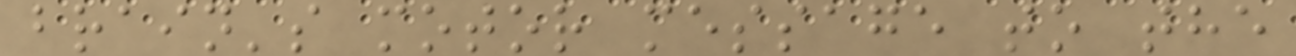brain's motor message to the
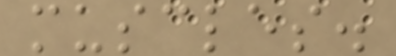muscles.
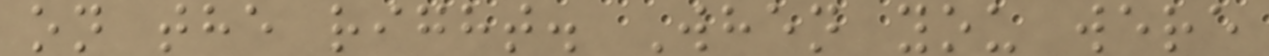on the right. When you were
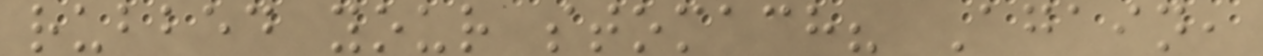rubbed your stomach? Again,
